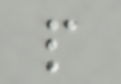p
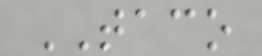TACO
